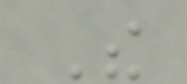The
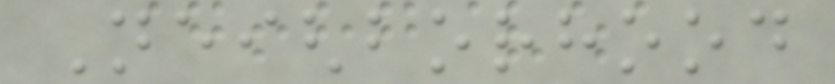Neighborhood
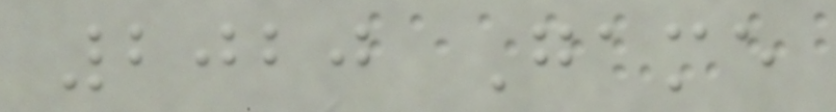2020 Game
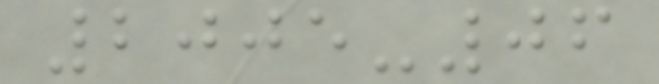2005-06
